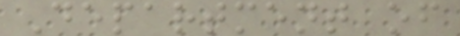Department of
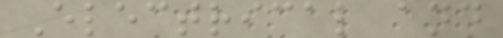Electrical and
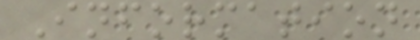Information
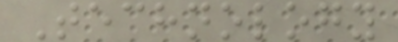Technology
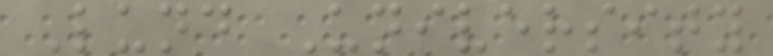Lund University
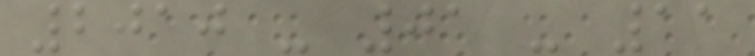2010 - 01 - 11
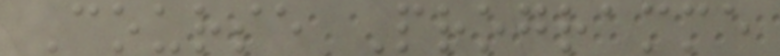Course Programme
